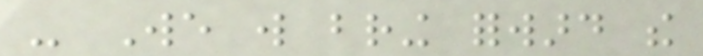- We will bring forward the
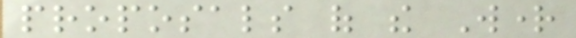proposals of the Wright
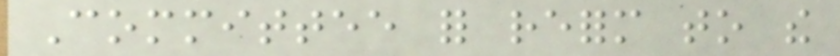Committee for reform to the
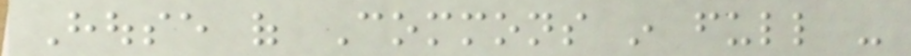House of Commons in full -
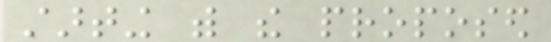starting with the proposed
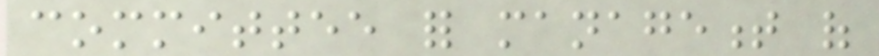committee for management of
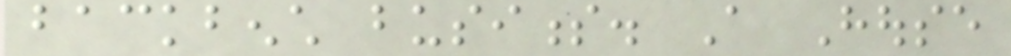backbench business. A House
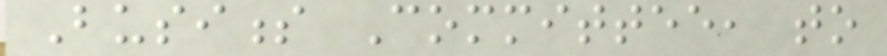Business Committee, to
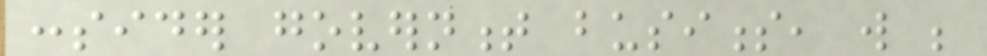consider government business, will be
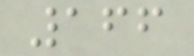166
